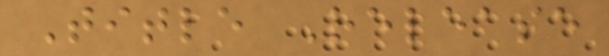Title Release
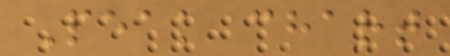Peak chart
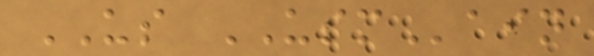US USMain
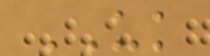UK
